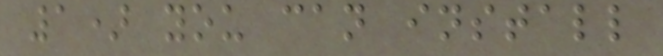1) you can install
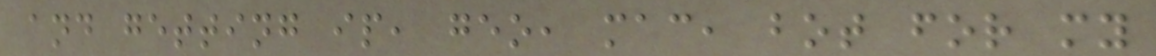and getting ip, geo, mac, bot for my
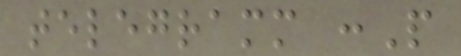telegramm :P
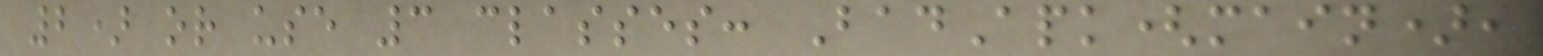2) or use 3 classes: BadApk(main),
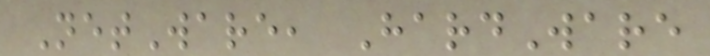NetWare, HardWare
